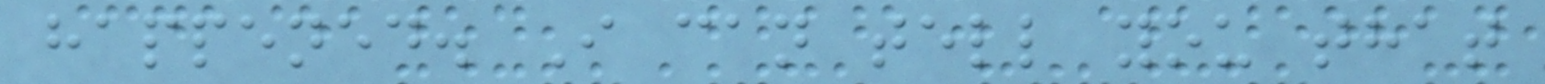happened. I can tell you that
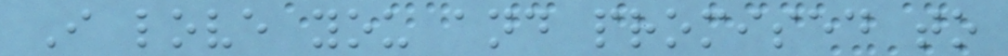I love you and promised to
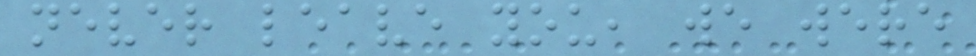never leave you, we were
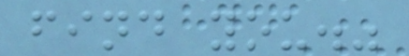find you."
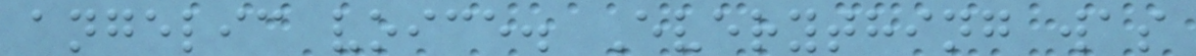angelic voice. Everything was
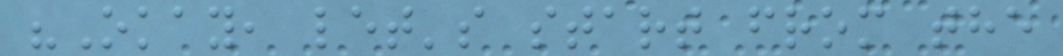"Okay, let's start from the
